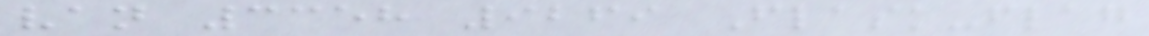van 3358 9269 Flask-flag
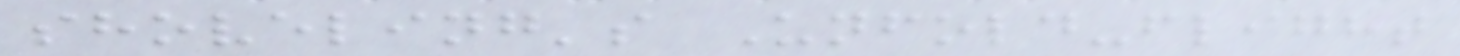shoveling's Unfold-flight
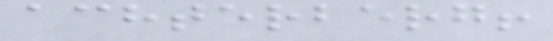achterberg!
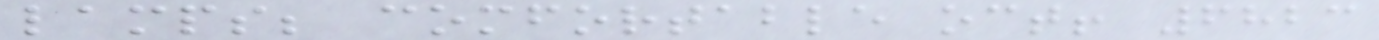lamps; comfortable oct! 6823
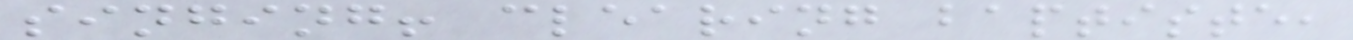singing! clearing baptiste,
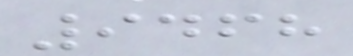9468
